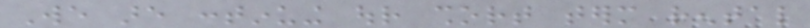We are continuing our short term rental
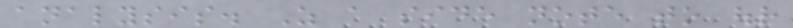analysis. As a side note to our
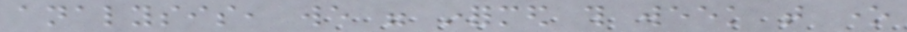analysis, we were informed this week that one
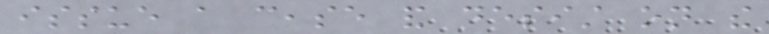issue a cease and desist on the
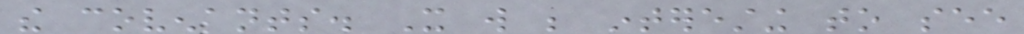the covenants. It will be interesting to see
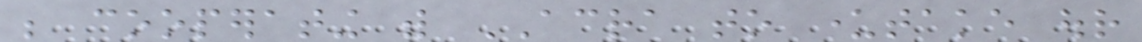be cooperating with ACRA to undertake our
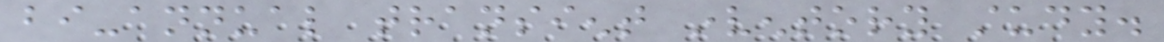bi-annual transient inventory study.
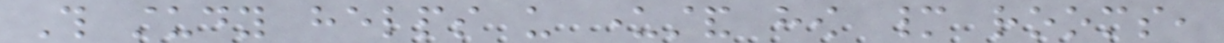This study helps us understand how many rooms,
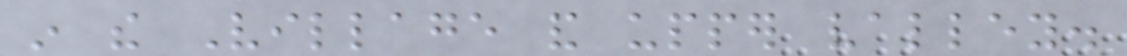in the Village and upper valley.
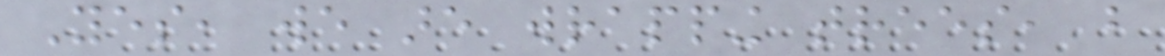Yes, we are wrapping trees, but
